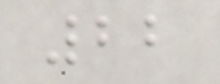22
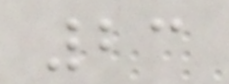23
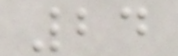24
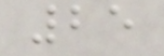25
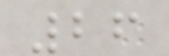26
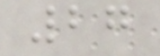27
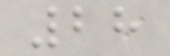28
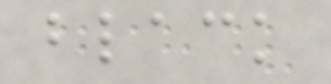black
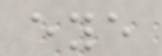eye
